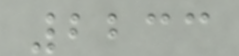2233
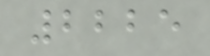2225
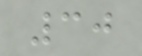30
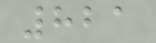821
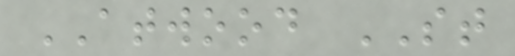ATWOOD ST
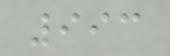993
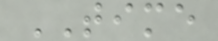TIME
